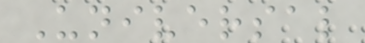Universal
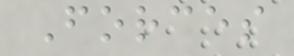Forces
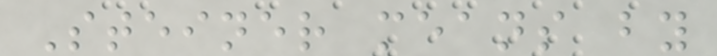Steiner means by
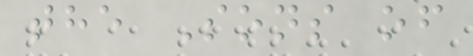the Sons of
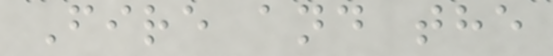Fire and the
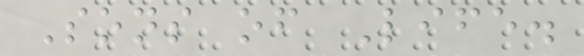Sons of Life.
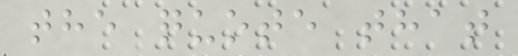the quote that
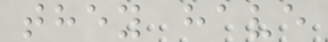they have
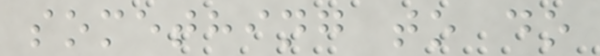something to do
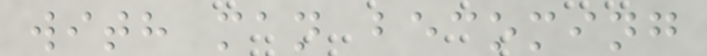with man becoming
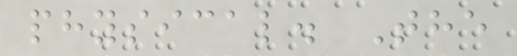physical. The
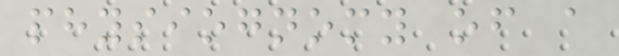physiognomy of a
